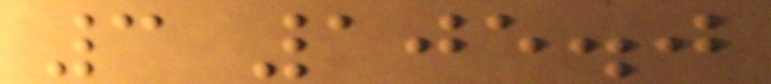3 105.0
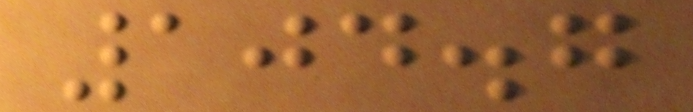104.7
